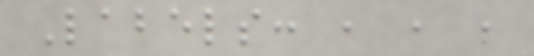Labels: , , ,
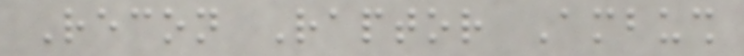Recon Raptor Ambush
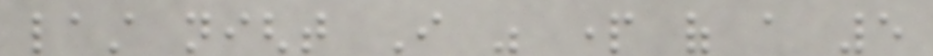last night I was part of a 5
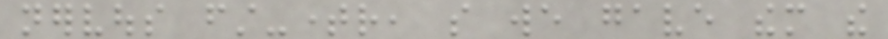nervous first-timer, so we gave them the
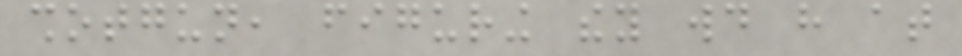shotgun, figuring they would have at
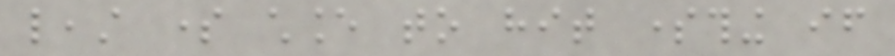least some chance to hit something if
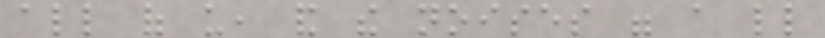all of us, and the noises were a little
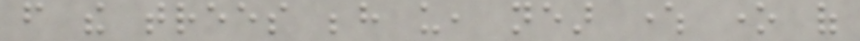from the trees behind us, near where one of
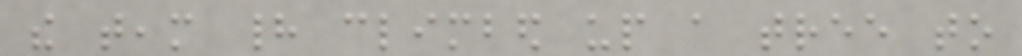the team had climbed up a tree to
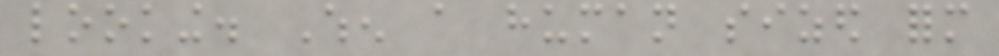looking. When a human sized form
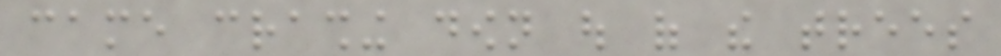came crashing down out of the trees
